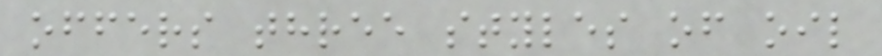offers three styles of oil
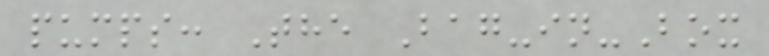pumps: The Bag-in-Box
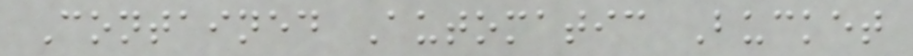Contained Automatic Bucket
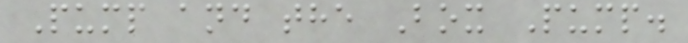Pump and the Box Pump.
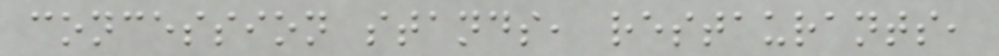concession stands, restaurants,
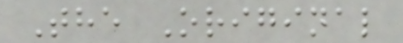The Original
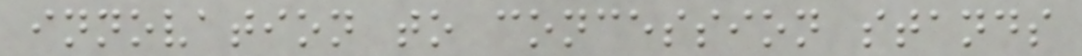innovation to concession stands
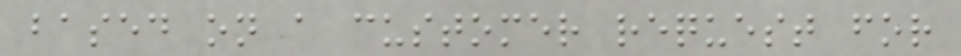based on a customer request for
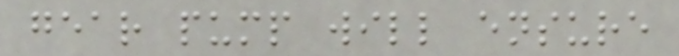gear pump will ensure
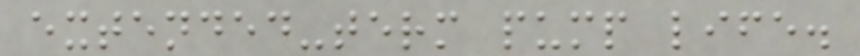extended-term pump life.
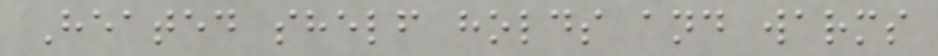Heated shelf holds and warms
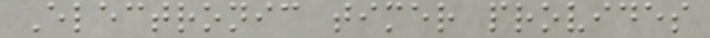Electronic timer provides
